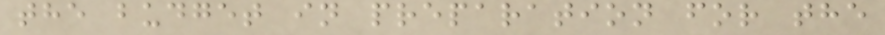the budget in preparation for the
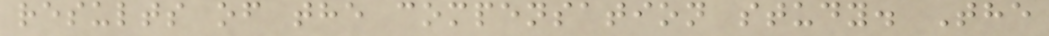results of the compensation study. The
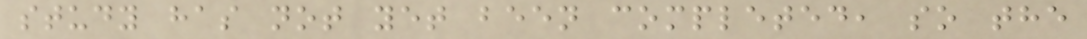study has not yet been completed, so the
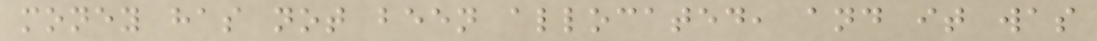money has not been allocated, and it was
